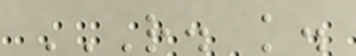R. K.
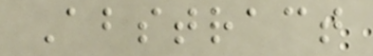Abstract
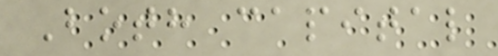Both capital
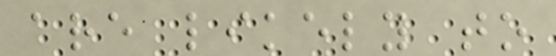are likely to
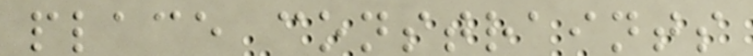place constraints
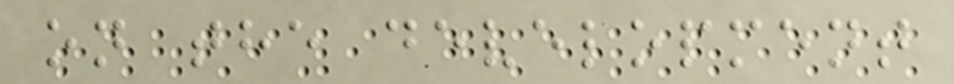on the development
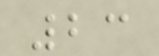23
